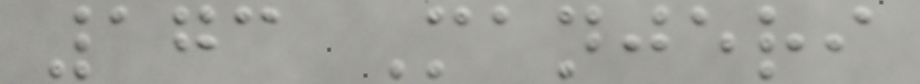173 Manjeri
